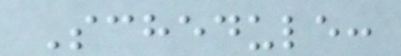Schedule:
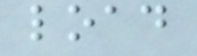load
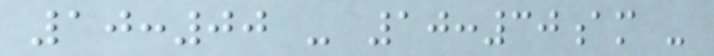10:00 - 10:30am -
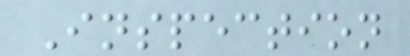Inspection
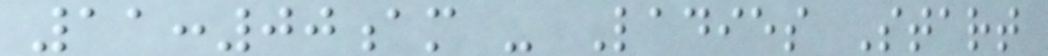11:00am - Ladies Start
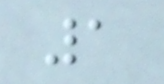1
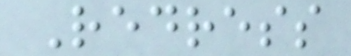Redress
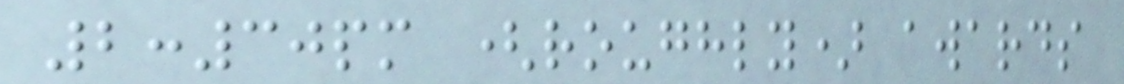2:30pm (roughly) awards
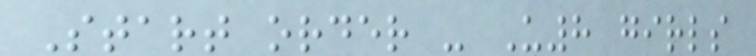Start order - U8 girls
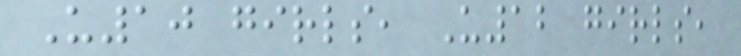U10 girls, U12 girls,
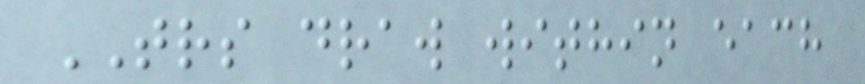TRS draw within each
